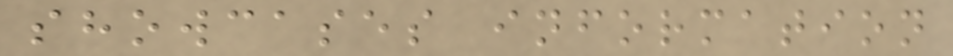showcases information
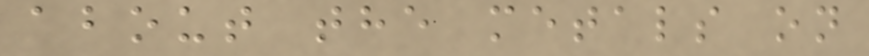about the metals on
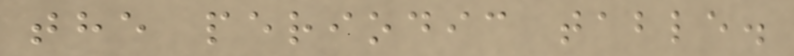the periodic table.
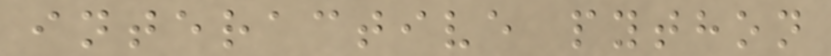interactive python
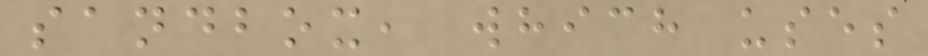sandbox, which uses
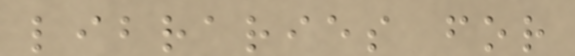libraries for
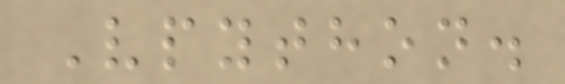Vpython.
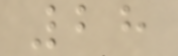28
